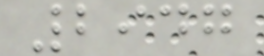2947
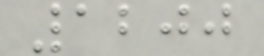1200
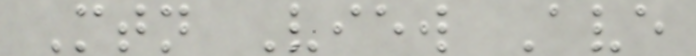Mtn View Ave
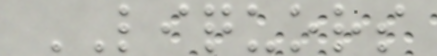LIQUORS
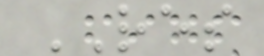RES
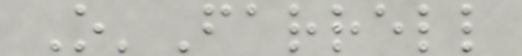O'Farrell
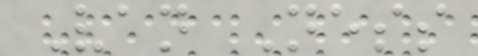Van Ness
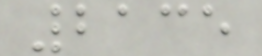2135
